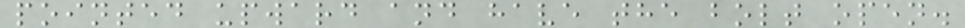pointed upward and have the bolt open.
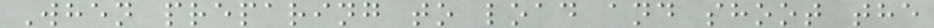When preparing to load and shoot the
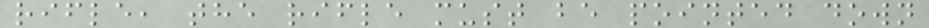rifle, the rifle must be pointed down
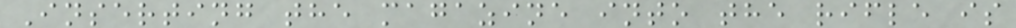Inserting the magazine into the rifle is
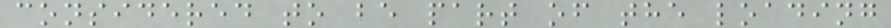considered to be part of the loading
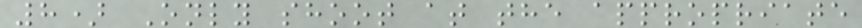8) Only shoot at the appropriate
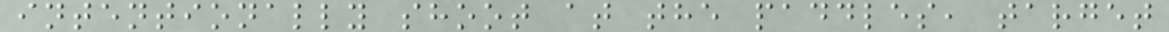intentionally shoot at the paddles, target
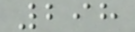298
